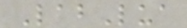LabLua
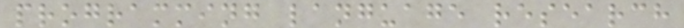programming language research
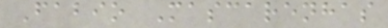Fabio Mascarenhas
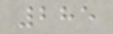285
